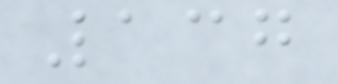137
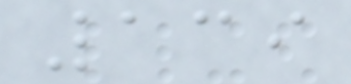139
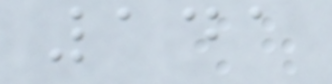141
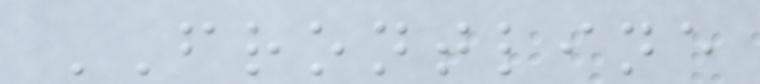FRONTLINE
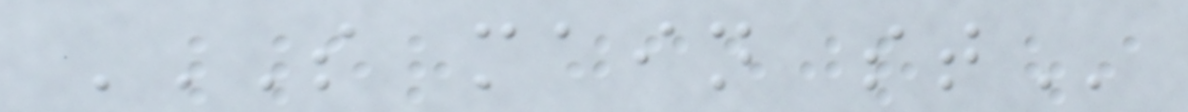S MAIN ST
